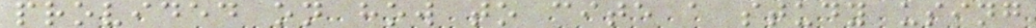provided on how to cite a study using
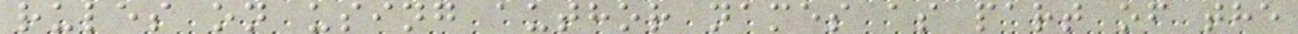rules on using author names as part of the
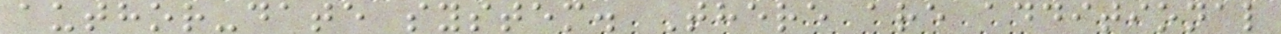author-date system. There are additional
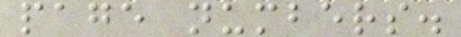page numbers.
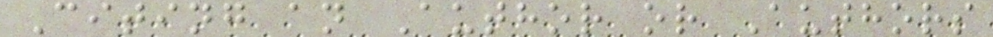Citing an Author or Authors
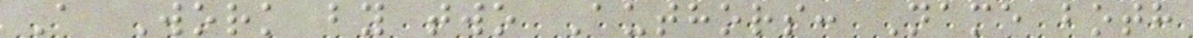A Work by two Authors: Name both
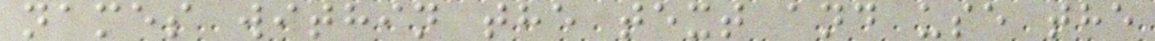names within the text and use the
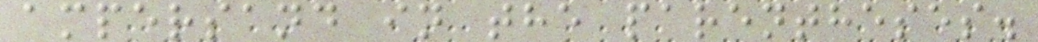ampersand in the parentheses.
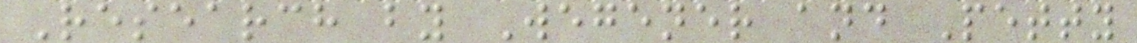Research by Wegener and Petty
